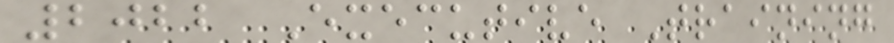2022 Executive Training
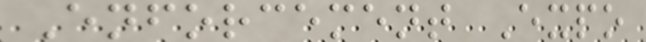Enforcement Expo
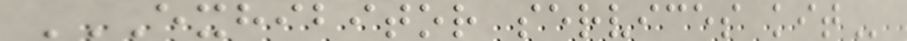EXHIBITOR SERVICES KIT
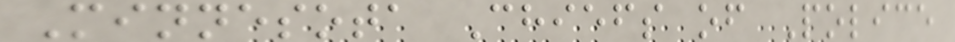Minnesota Chiefs of Police
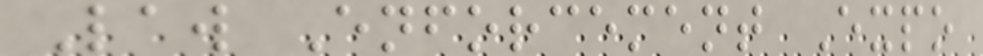Law Enforcement Expo
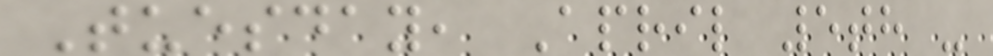Tuesday, April 5th -
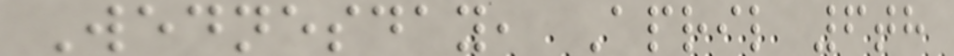Wednesday, April 6th
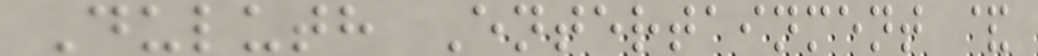Duluth Entertainment &
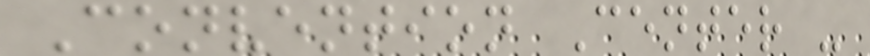Convention Center -
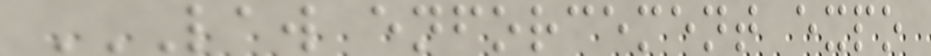LAW ENFORCEMENT EXPO
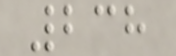238
